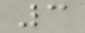3
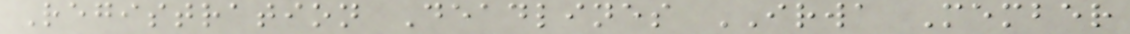Registration Deadlines IRWA Member
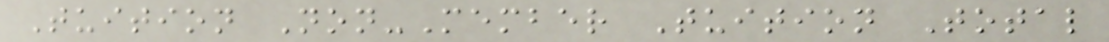Tuition Non-Member Tuition Total
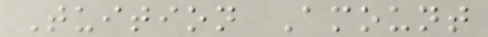Tuition Amount
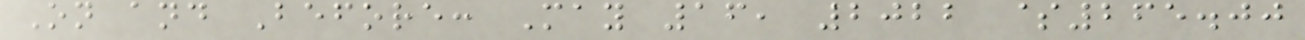On and Before: May 16, 2022 $265.00
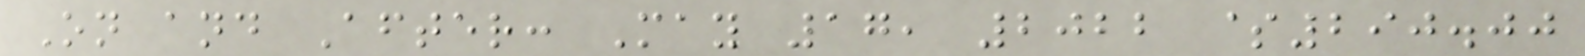On and After: May 17, 2022 $290.00
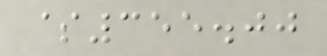$355.00
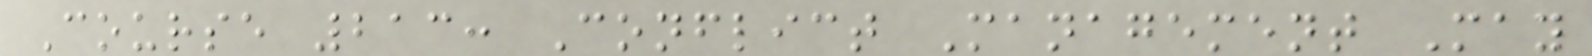Course 213: Conflict Management May
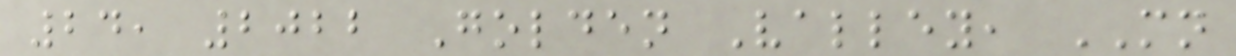24, 2022 Golden Valley, MN
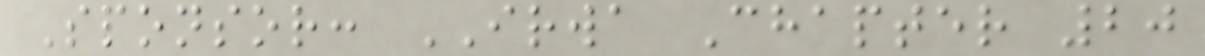Sponsor: IRWA Chapter 20
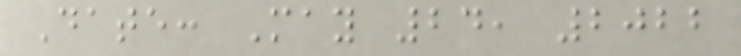Date: May 24, 2022
